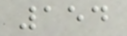154
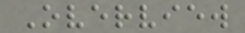Overview
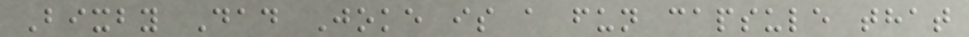Bixby Dad Joke is a fun capsule that
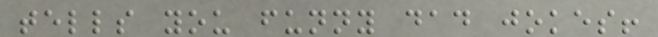tells you funny dad jokes!
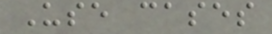Use cases
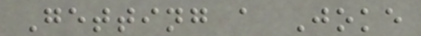Getting a Joke
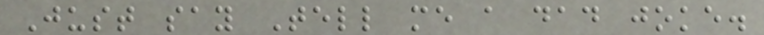Just say Tell me a dad joke.
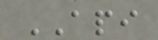API
